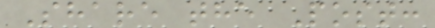Share the Post:
